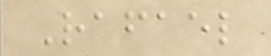Rafael
